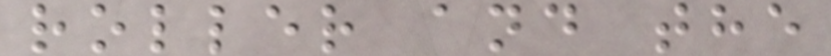roller and the
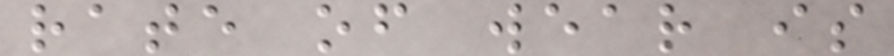rate of wear is
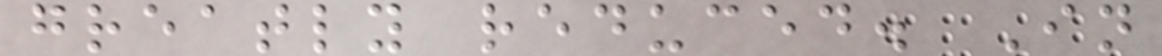greatly reduced. In
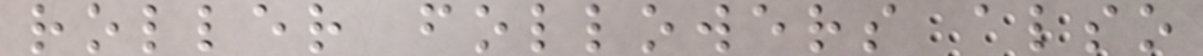roller followers also
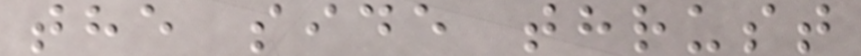the side thrust
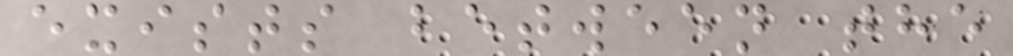exists between the
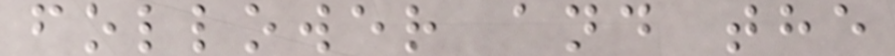follower and the
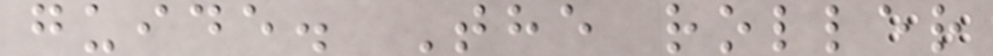guide. The roller
